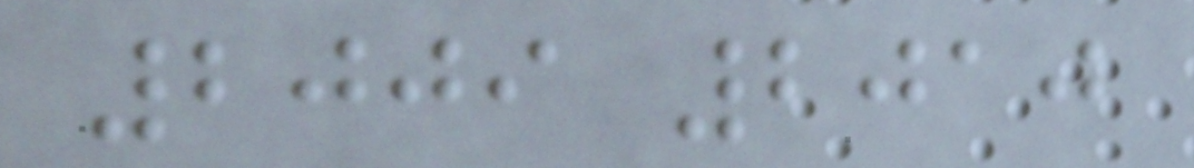2009 2010
